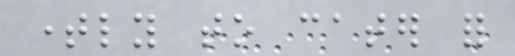timely to cater for
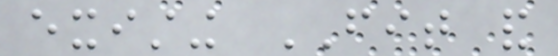existing FIT and
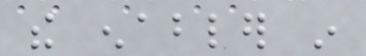the enabler in
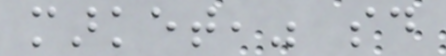market," said
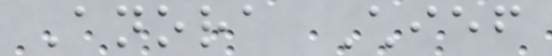Anora Chief
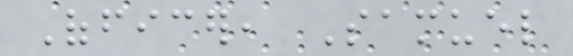Officer, Samuel
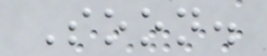Soon.
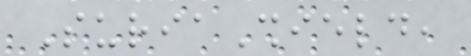SuriaShield,
